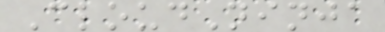CloudNinja
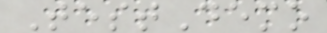TestDemo
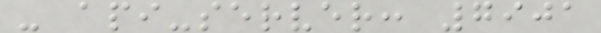- api-server: 7901
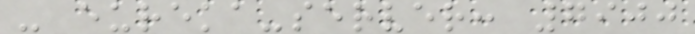- eureka-server: 7900
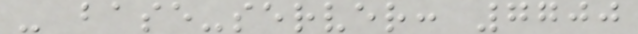- base-server: 7700
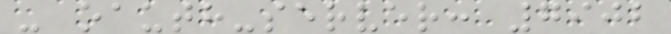- oauth-server: 7902
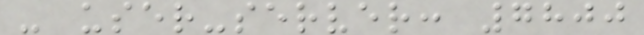- user-server: 7800
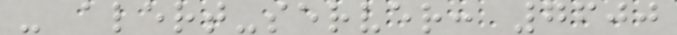- alert-server: 7600
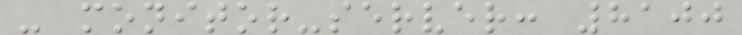- monitor-server: 8100
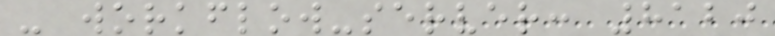- workflow-server: 8120
